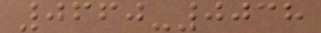0660-0038
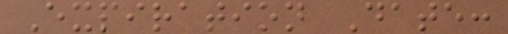Expiration Date:
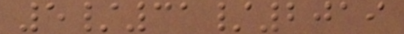5/31/2019
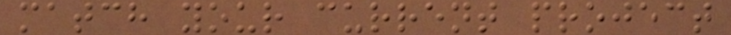match your current project
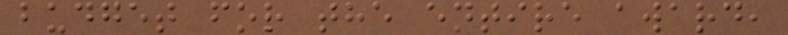budget for the entire award,
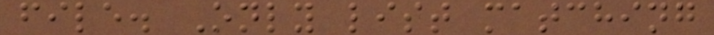file. Only list matching
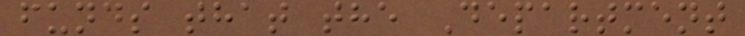funds that the Department
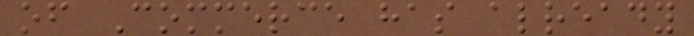of Commerce has already
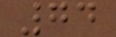74
